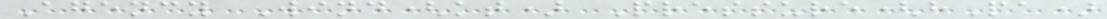Agency Wind(kt) Pressure(hPa)
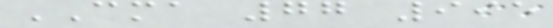CMA 77 995
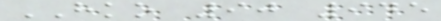HKO 90 945
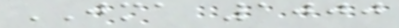JMA 1000
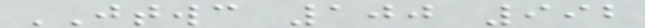JTWC 100 992
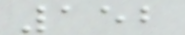152
